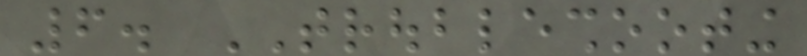6. TROUBLESHOOTING
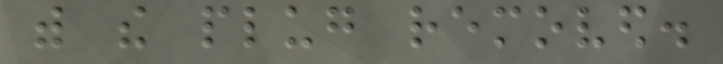with the plug removed.
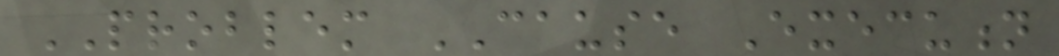PROBLEM CAUSE Execution
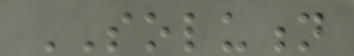SOLUTION
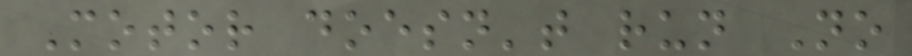Motor doesn't run No
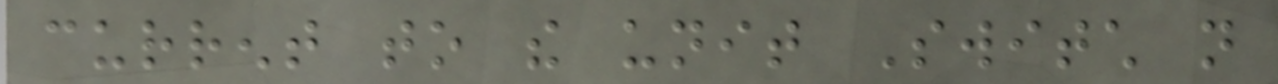current to the unit Switch not
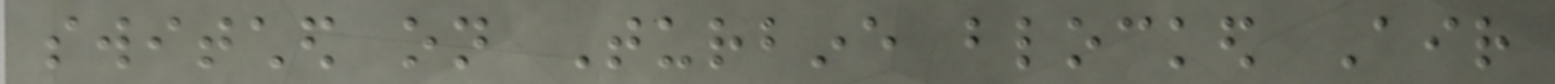switched on Turbine blocked Air
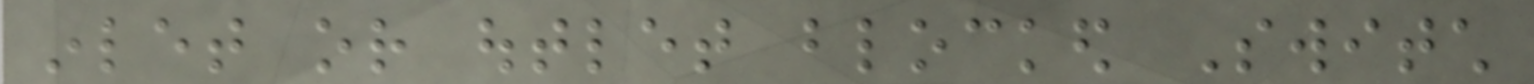inlet or outlet blocked Switch
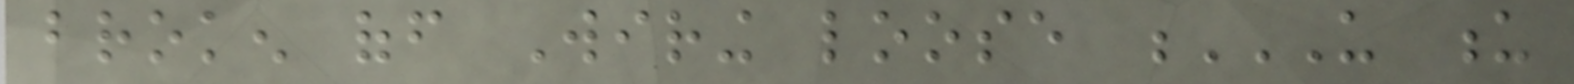broken off Wiring loose U U
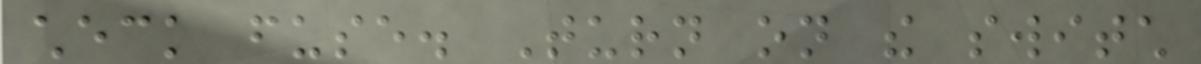check fuse. Turn on the switch
